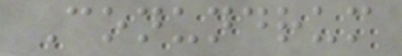Conundrum
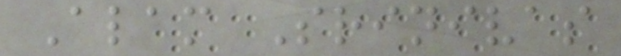Alam Srinivas
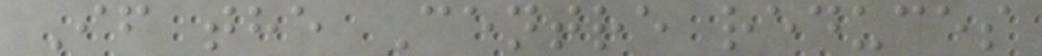If the Centre reduces
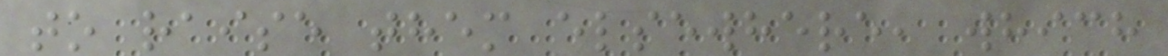to raise them elsewhere, which
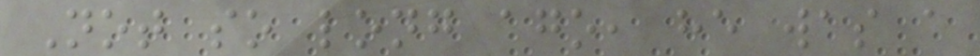Not so long ago, he was a
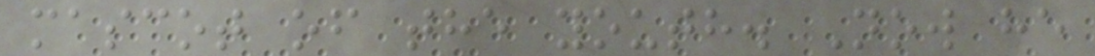mascot of the youth. Now he
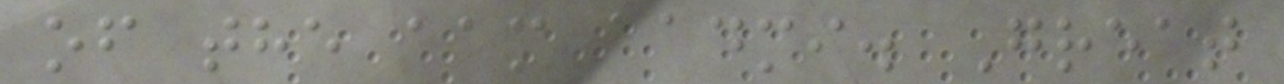of the aam aadmi. Great
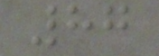87
